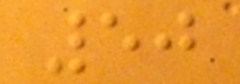50
